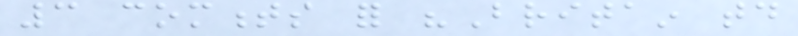3 comments for "Britain today
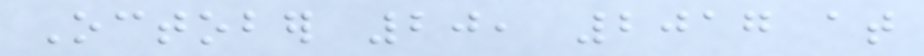October 20, 2017 at
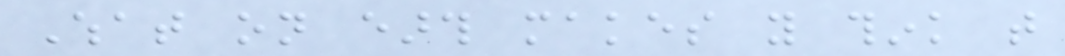What on earth makes you think that
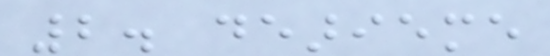2. dearieme
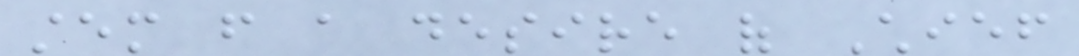stem from a desire of Chief
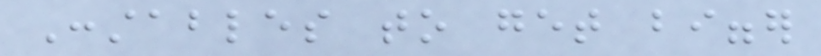Constables to get bigger
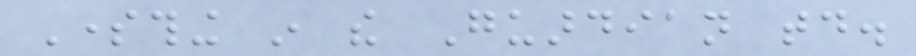Something in the Guardian today.
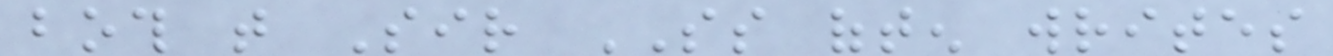both that Sir SS often writes
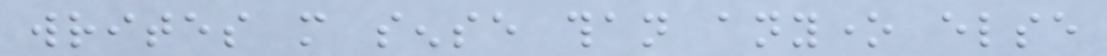writes more sense than anyone else
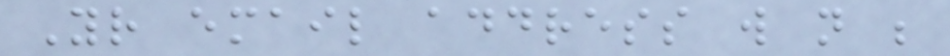Your email address will not be
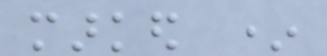marked *
